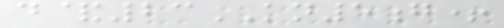d&23KN5g+
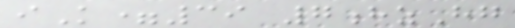iK=39 7hzHg
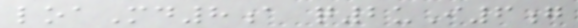loaMd8a q2uI6g
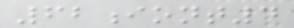62iont4
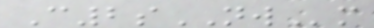C2sNWm
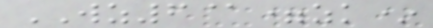WZ6@=zk*
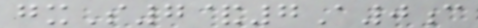gxS7&7A0c
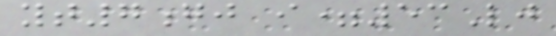yt7gj i=53Lj
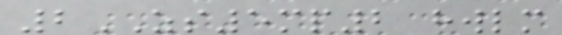2ZS5mp2 hwlm
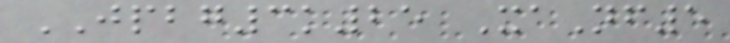JPBG3k25 XaNf5
